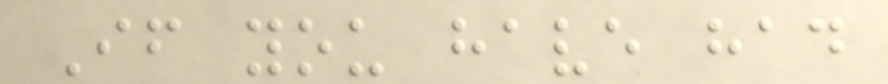If you have had
